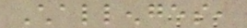Challenges,
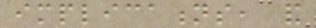implications, and
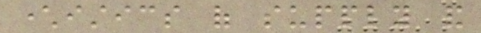characteristics of supply and
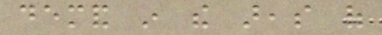demand in the areas of
